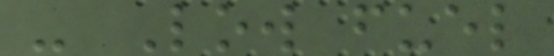- Low fuel
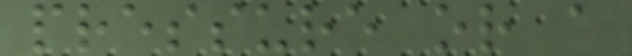pressure or a
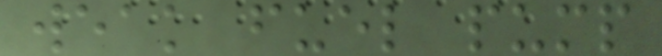weak fuel pump
